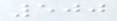500
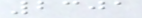2301
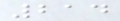214
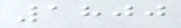1800
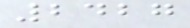2427
